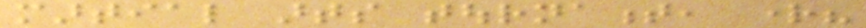martial arts tournament, right?
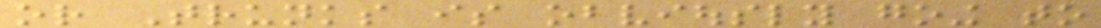or Trunks is obviously going to
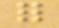for
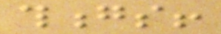thongs!
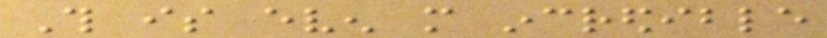This is even more incredible
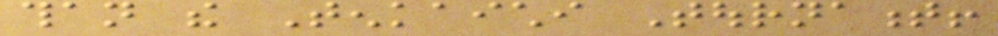than the Tenkaichi Tournament!
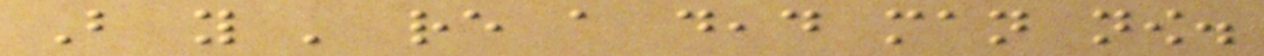But you ' re a dead man now.
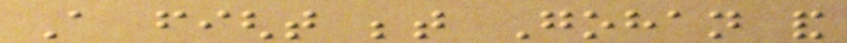A fight between Gohan and
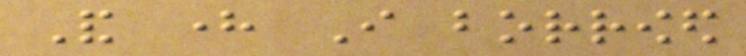And here I borrowed
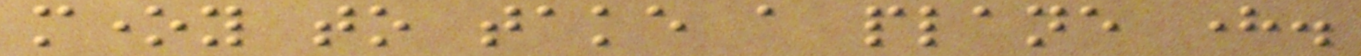money to take a plane here.
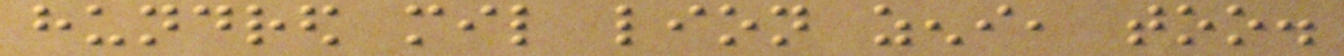hundred mil lion zeni, too.
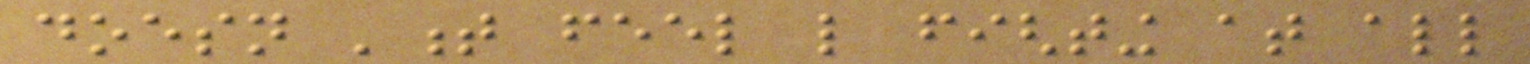doesn 't feel like fighting at all
